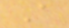A
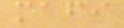mafi
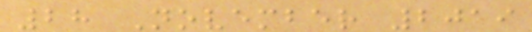28 November 2019
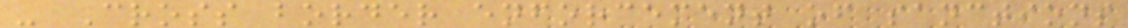- Cross border enforcement of sanctions
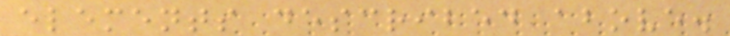elements described above.
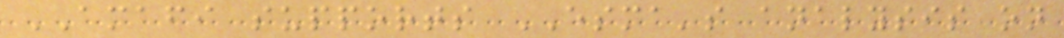AMAFI supports ESMA's analysis on
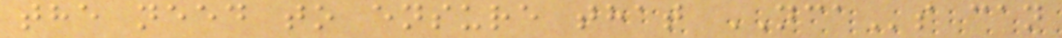the need to ensure that NCAs can
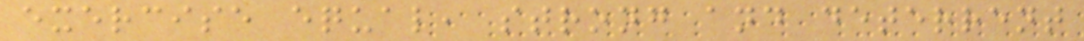exercise equal, strong and deterrent
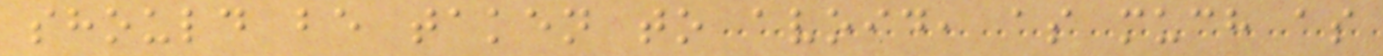should be taken to avoid, as much as
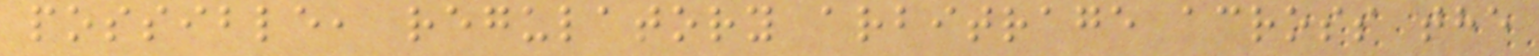possible, regulatory arbitrage across the
